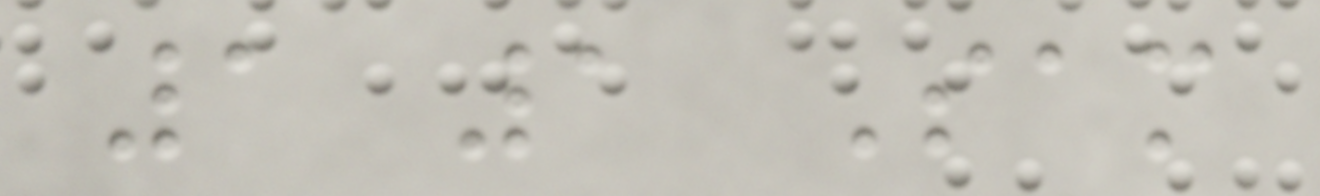1 1 Sam
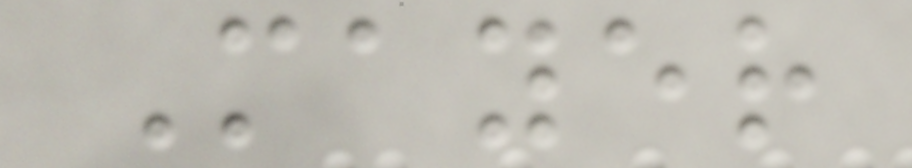Mayer
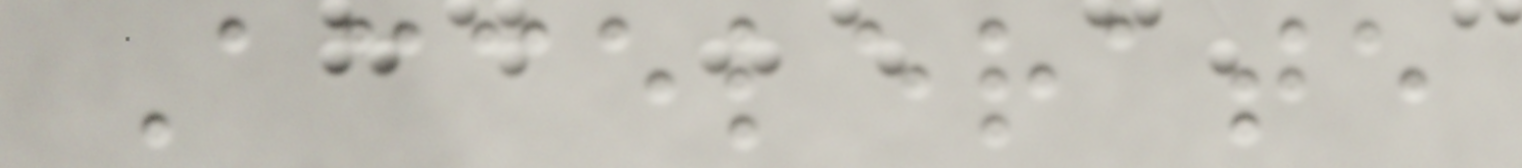Accelerate
